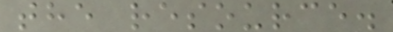the resource.
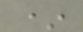*
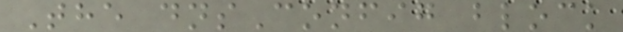The dnsConfig block
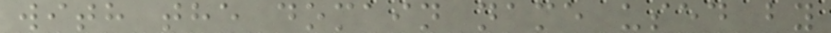with the domain name used by
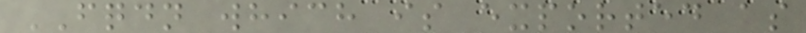FQDN which is exported as
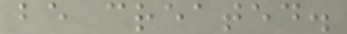be created.
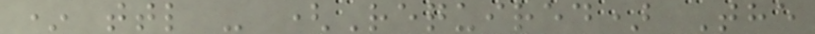* ttl - (Required) The
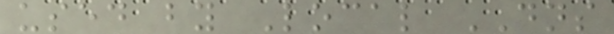used by Local DNS
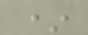*
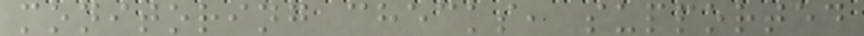monitoring checks, supported
